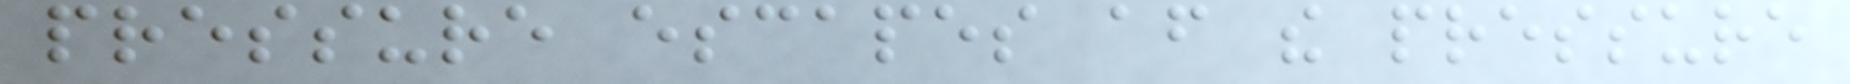pressure escapes after the pressure
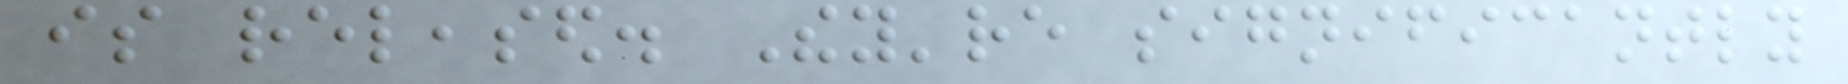is released. They're significantly
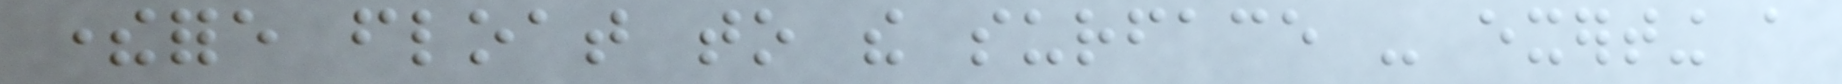therefore float to the surface - exerting a
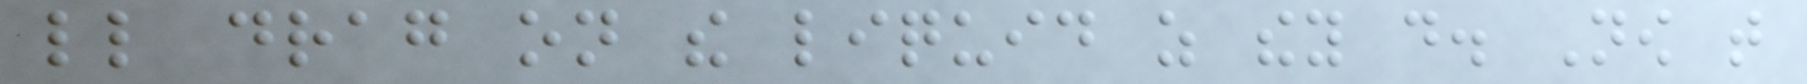little drag on the liquid as they do. Now that
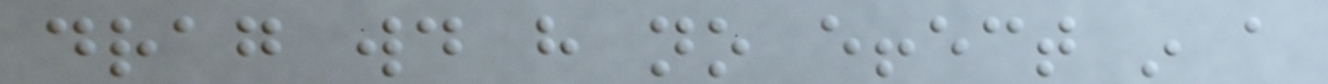drag would have no effect in a
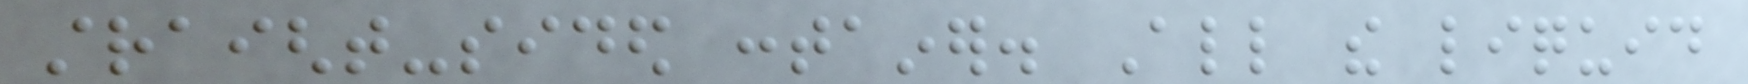straight-sided container. All the liquid
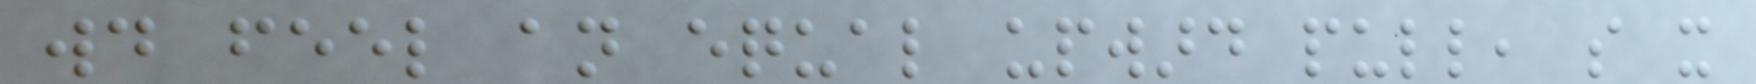would feel an equal upward pull, so it
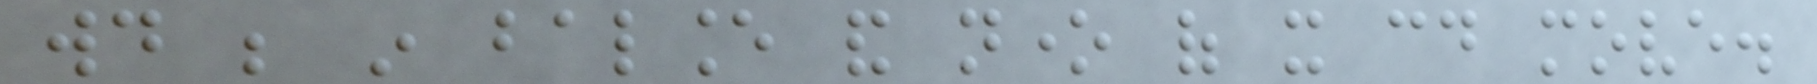would be in balance and none of it could move.
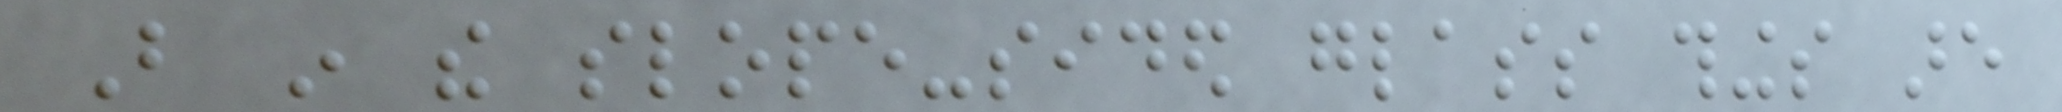But in the slope-sided glass things are
